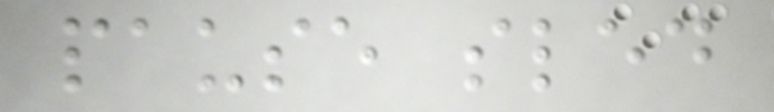pause sled
